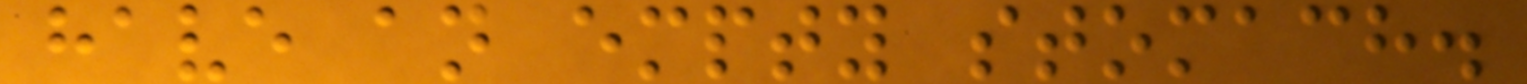have an empty stomach.
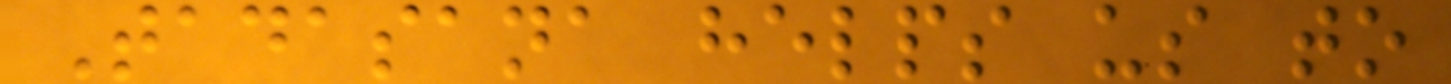Tadasana helps us to
